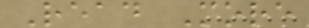Read More
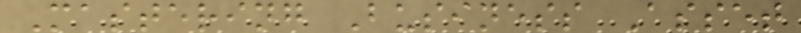Mastering Business Asset
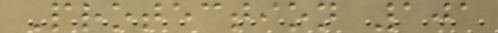Protection 101
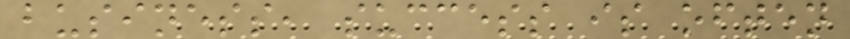business, success is often
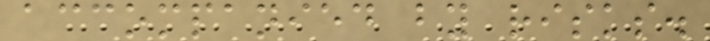accompanied by risks.
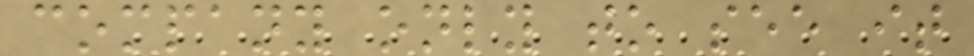company only to see it
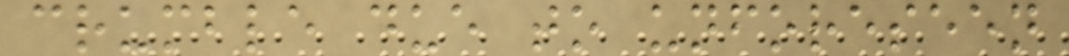crumble due to unforeseen
